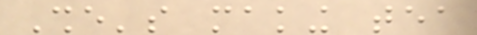She's making tea
